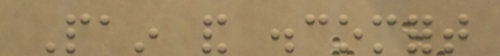Pain and discomfort
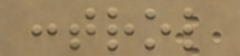control
